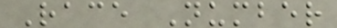Race Number
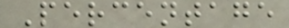Percentage
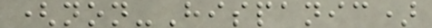(non-Hispanic)
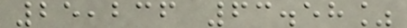25,236 63.58%
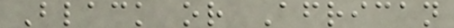Black or African
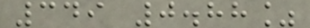349 0.88%
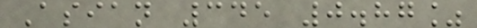Asian 345 0.87%
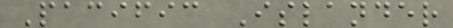Pacific Islander
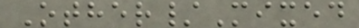Other/Mixed
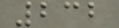232
